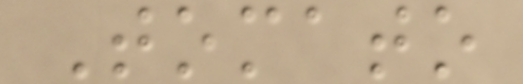Tomato
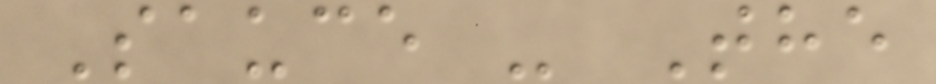Sauce - The
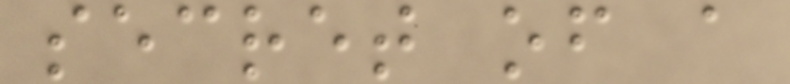secret of a
